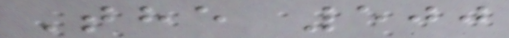The 500
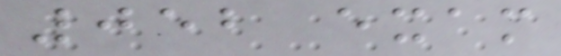052 exam
